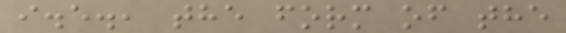i.e., the form of the
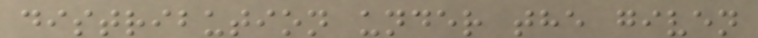distribution under the given
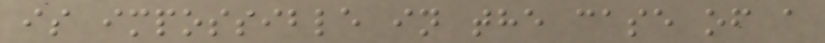is impossible in the case of a
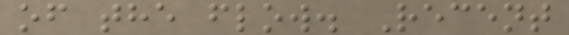of the flow. Recent
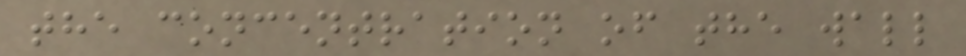the concentration of the wall
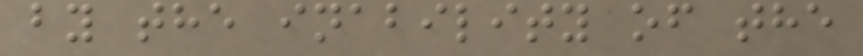by the inability of the
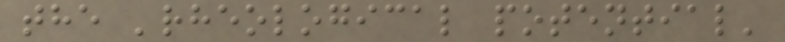the 'rheological potential'
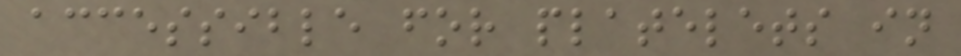accessible for platelets in
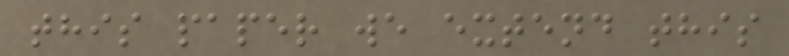this paper we extend this
